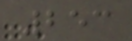253
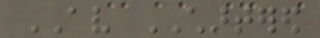AV CHARTERED
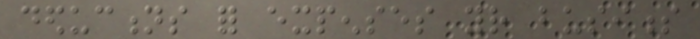deductions for expenses your business
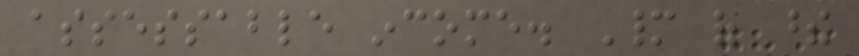assessable income. Many of these
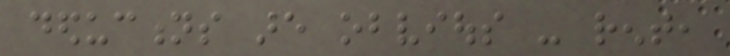deductions are obvious - rent,
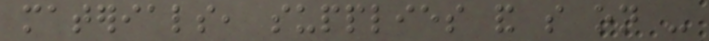materials, supplies and so on -
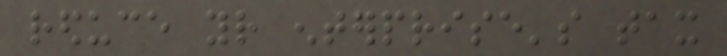reduce your enterprise's tax
